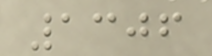1306
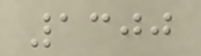1300
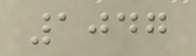1047
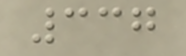337
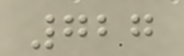727
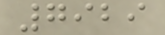7929
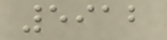5912
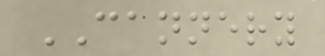CANNERY
